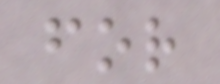for
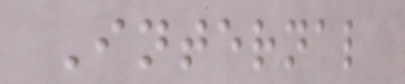Internal
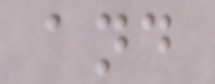and
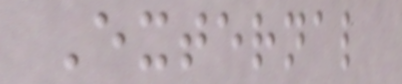External
